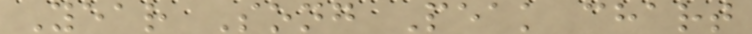Year Song Peak chart
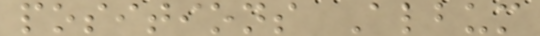positions Album
